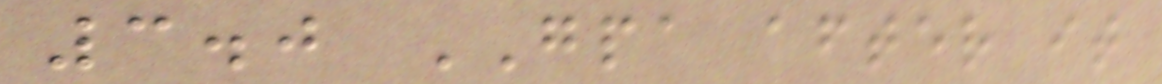3.0 GPA after it
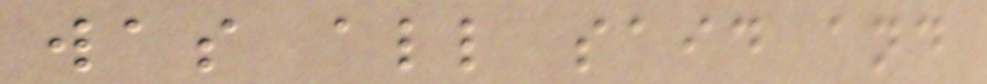was all said and
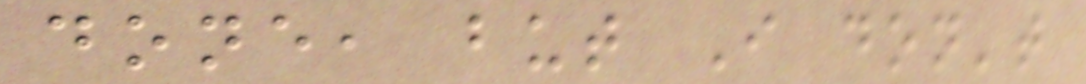done, but I don't
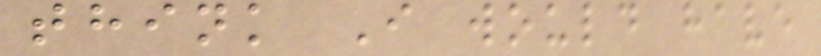think I would have
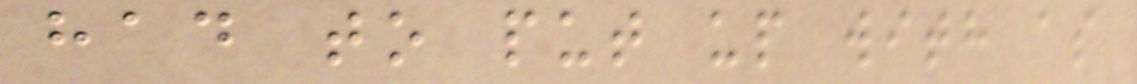had to put up with as
